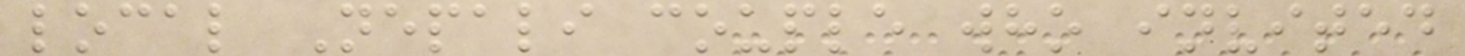local Nepali couple who invited
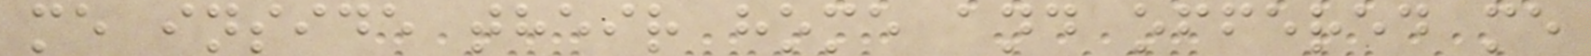me inside their home and offered me
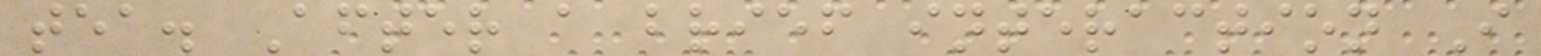tea. After a brief interaction I
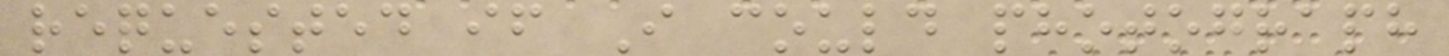requested if I could photograph
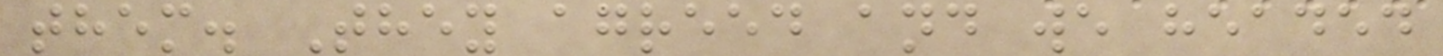them. They agreed and we headed
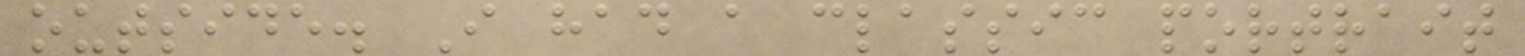outside. I had a classic portrait
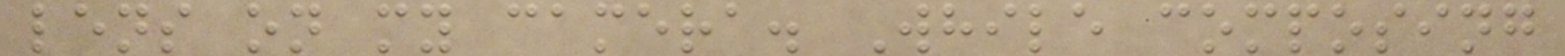lens on my camera. While composing
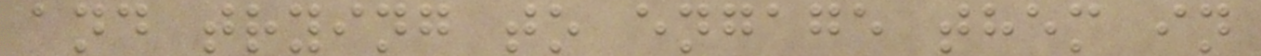and trying to engage them in
